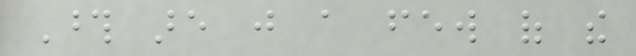Those are just a few of the
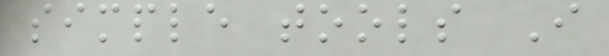simple tools I
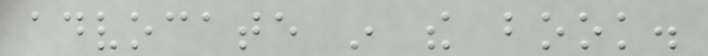advocate in the book.
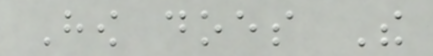How does The
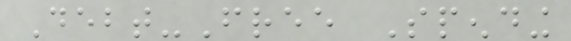Debt-Free Spending
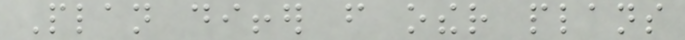Plan differ from other plans
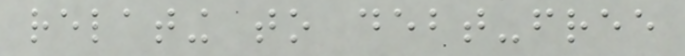relating to debt-free
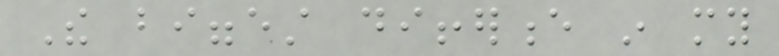The biggest difference in my
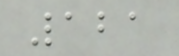121
